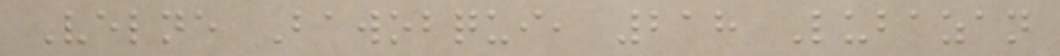Velne Bawobqui, 218 Lubazan
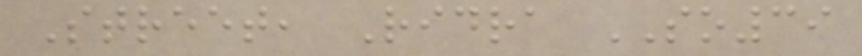Street, Ridra SO39
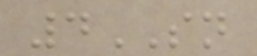4SN
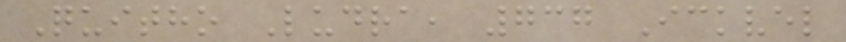Quitho Ludra, 737 Ickvel
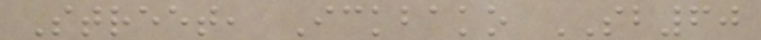Street, Ickbako SB60
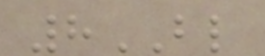8BL
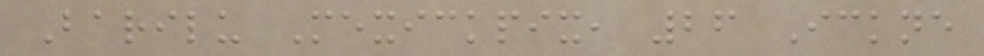Barilu Mexickpix, 26 Ickne
